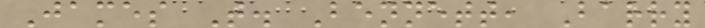James T. Bennett, Barry
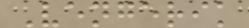Vengerik
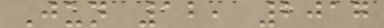Jun 12, 2017
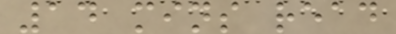14 mins read
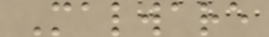Malware
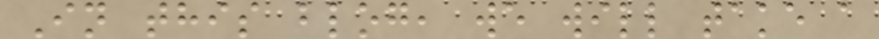In this blog, we will take a
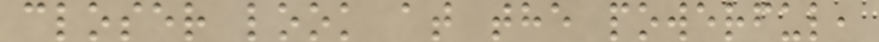closer look at the powerful,
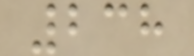238
